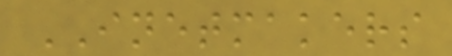INETMAKERS
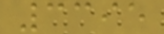3395
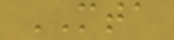MTA
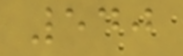540
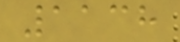1138
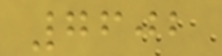7602
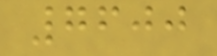7600
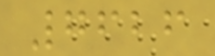7626
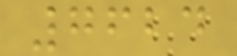7624
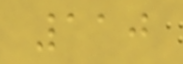110
